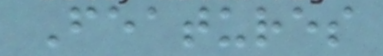Features
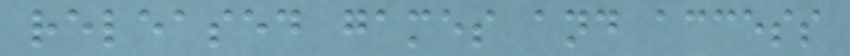released games and access
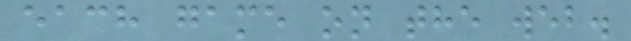each game on the web.
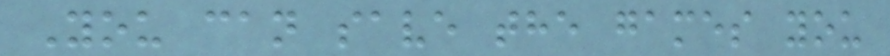You can save the games you
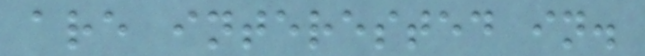are interested in.
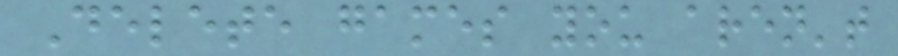Delete games you aren't
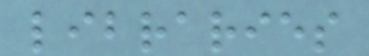libraries
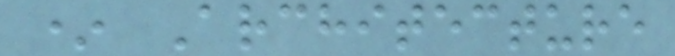* Architecture
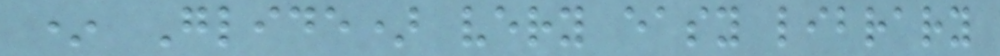* Glide) very easy library
